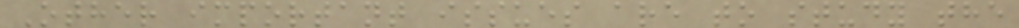Other important issues are to study the
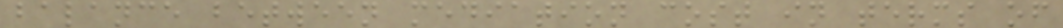balance between mediation cost in terms of
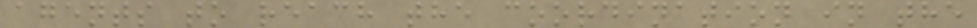agents to reach the coordination in the
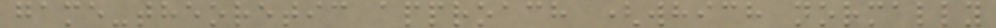game-theoretic approach (which normally
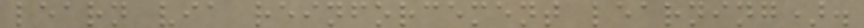learn via reinforcement learning).
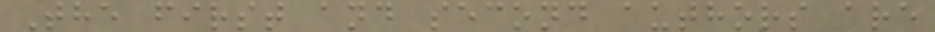The first and second authors are
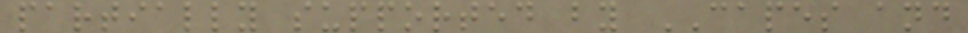partially supported by CAPES and
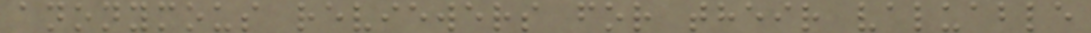anonymous reviewers for their valuable
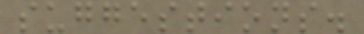suggestions.
